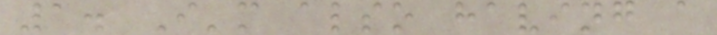1. I'm also having a
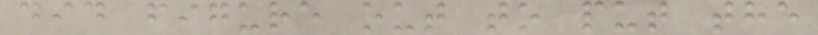did figure out to put the
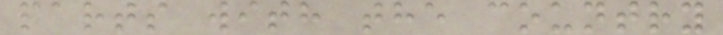parts with the country
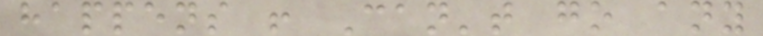happens ! Can't go any
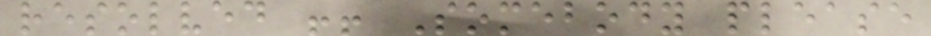resolved !! Somebody please
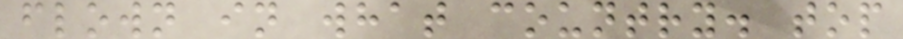flown in what country. top
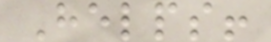Helps!
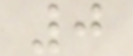0
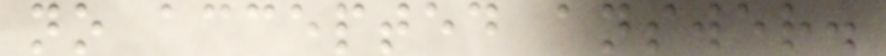no accepted answer.
